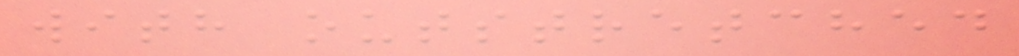with outstretched
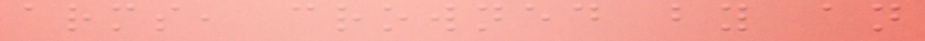arms, crowned by an
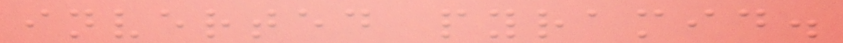inverted pyramid.
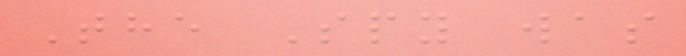The Spy was
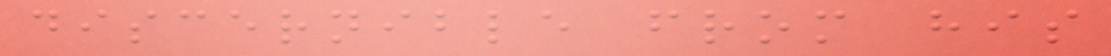discernible from his
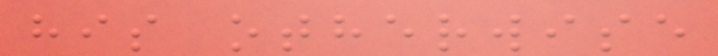his otherwise
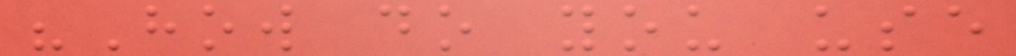"How do you use
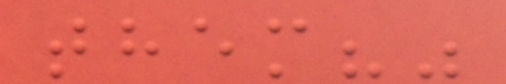them?"
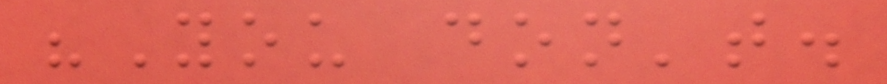"You don't.
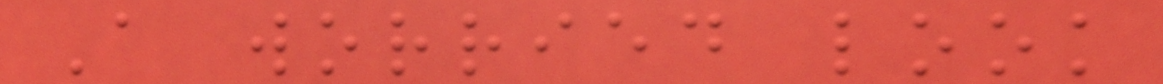A worried look
